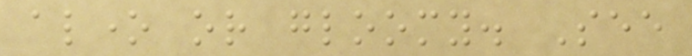alone or gloomy. See
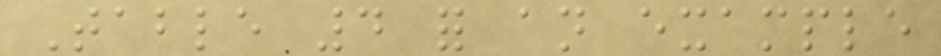Table 4 for an example
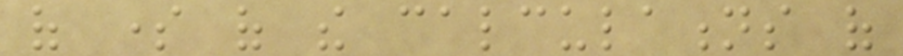of some of the calculations of
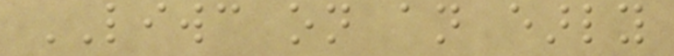LIWC on an early
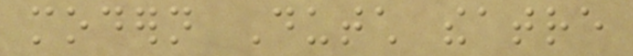modern Dutch theatre
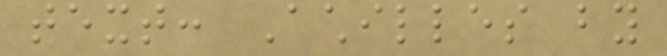text: Achilles by
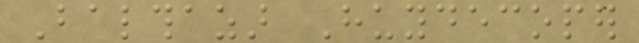Balthazar Huydecoper
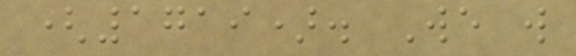(1719). We will
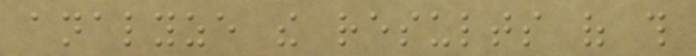analyze the results of this
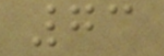73
